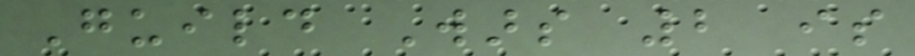Guild Wars 2 is
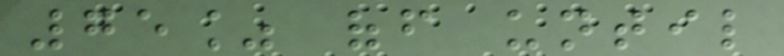75% off until
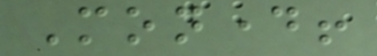Monday!
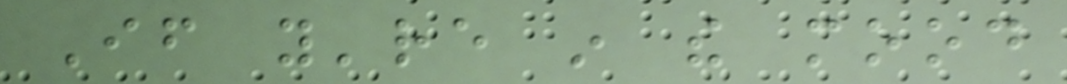If you're in the mood
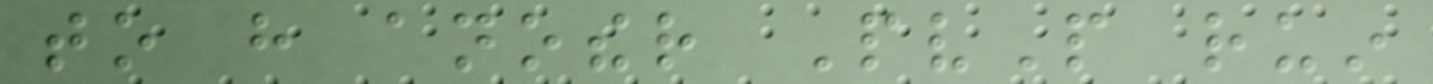to have another PvP ruin
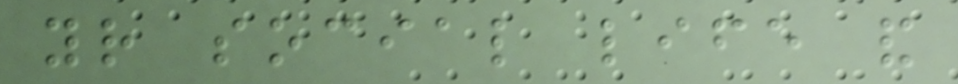your social life and
